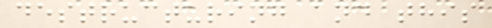destructuring and this
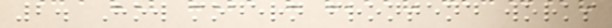2. How modern frontend works
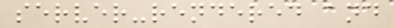server-rendered and
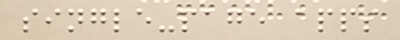single-page apps
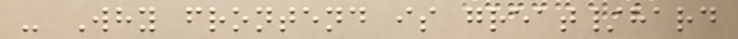- Why frontend is great/hard
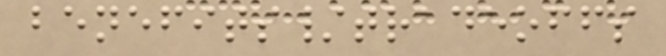benefits/tradeoffs
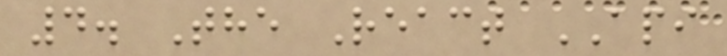4. The React API
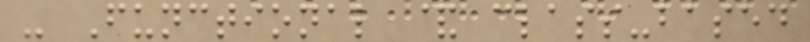- Functional & class-based
